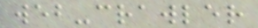web-crawler
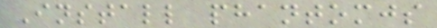Install phantomjs
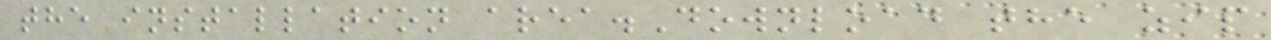the installation area.Download the zip
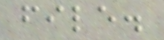file.
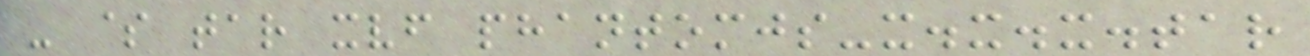- $ tar xvf phantomjs-x.x.x.tar
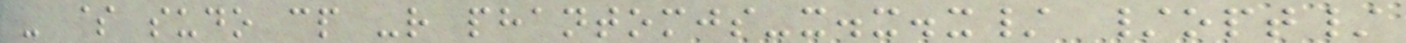- $ sudo cp -r phantomjs-x.x.x/ /opt/
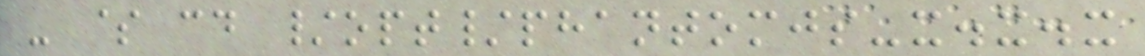- $ cd /opt/phantomjs-x.x.x
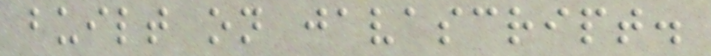built on javascript.
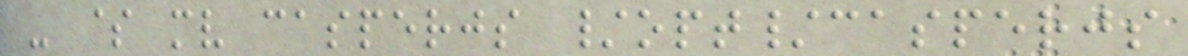- $ mv casperjs /opt/casperjs
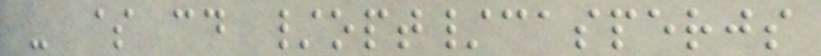- $ cd /opt/casperjs
